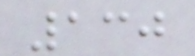130
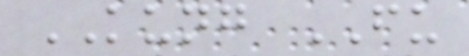KUNG FU
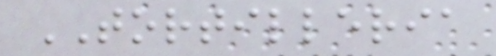TORTILLERIA
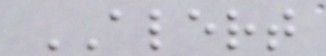ALERT
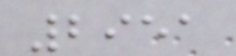2951
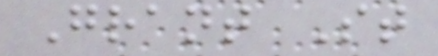Grant St
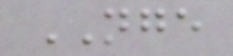NGE
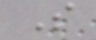S
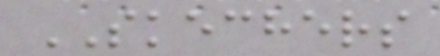SKECHERS
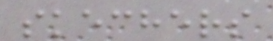skechers
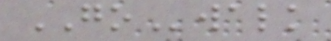GOwalk
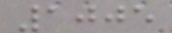1005
